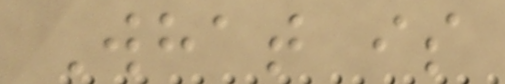What is
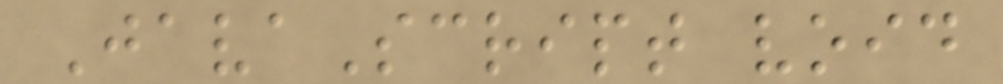JavaScript void
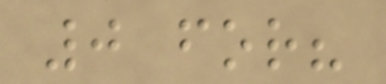0 for?
